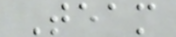Team
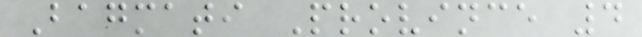Bagmati Province 4
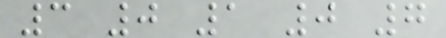3 0 1 0 7
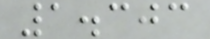1.303
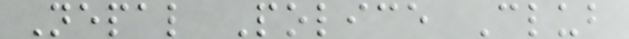Nepal Police Club
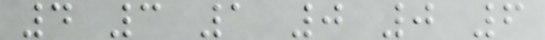4 3 1 0 0 6
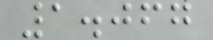1.067
